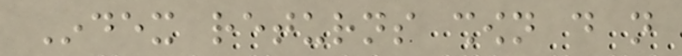Index returns shown do not
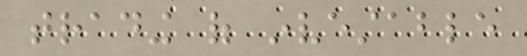trading of investable
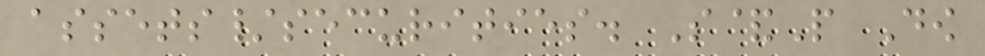assets/securities. S&P Dow
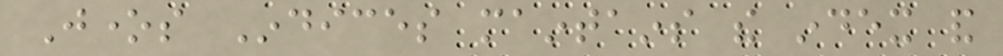Jones Indices maintains the index and
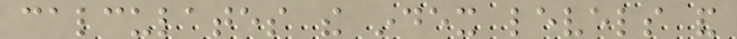calculates the index levels and
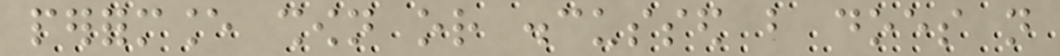performance shown or discussed but does not
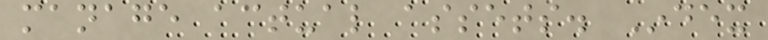manage actual assets. Index
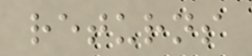returns
